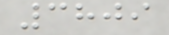3809
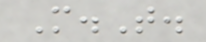M.T.
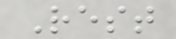Rest
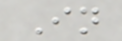In
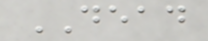DEAD
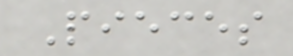Pieces
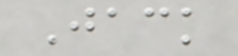Jack
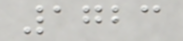1723
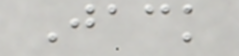Jack
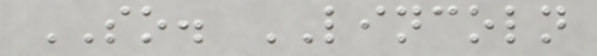SO. LINCOLN
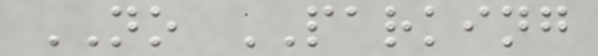NO PARKING
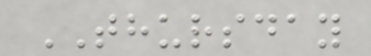THURSDAY
